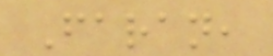Faran,
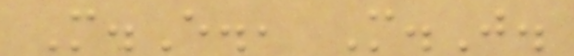M.E., M.J.
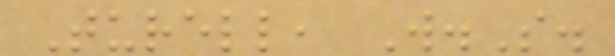Turell, W.S.
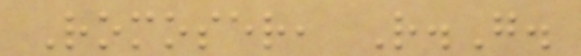Romoser, R.G.
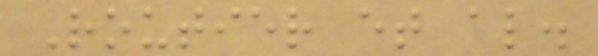Routier et al.
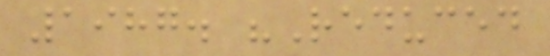1987. "Reduced
